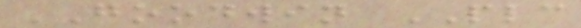GOODWIN PLC
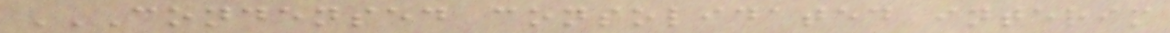CONDENSED CONSOLIDATED INTERIM
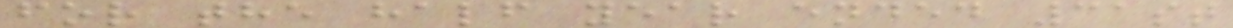for the half year ended 31st
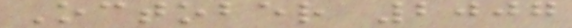October 2007
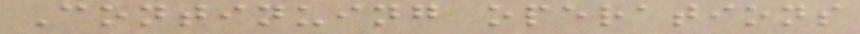Continuing operations
